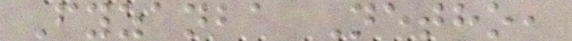Fyzanba Netho,
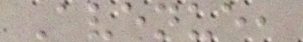Avenue,
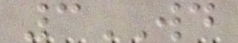3WD
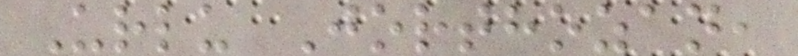Urlu Jorthozan,
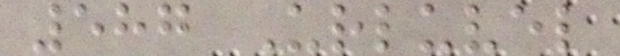587 Urluvel
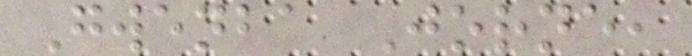Gwenba Jorne,
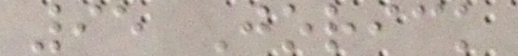95 Jorick
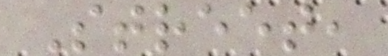Street,
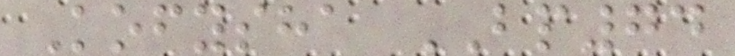Kofysha BP74
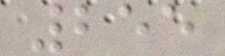255
